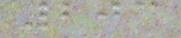203
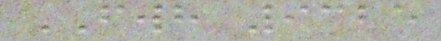FWH 9325
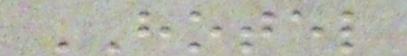HOTEL
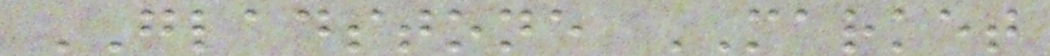GLADSTONE MARKET
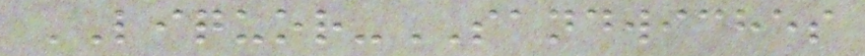LIQUOR-SANDWICHES
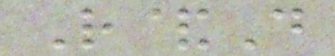R&D
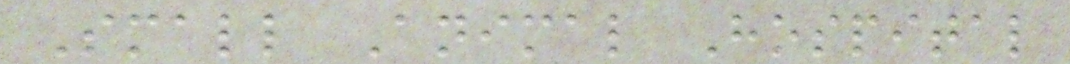Small Animal Hospital
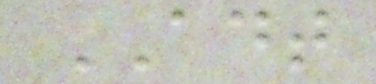ADT
